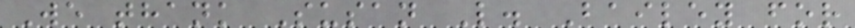We thank Susan L. Bailey for
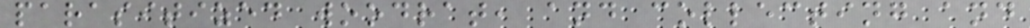parasitized woodrat, and collecting and
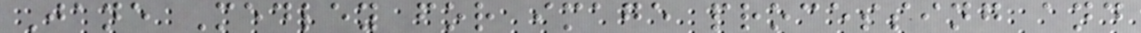Jane Medley for image processing and
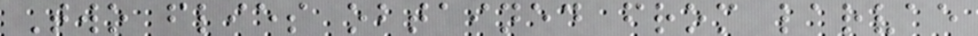Two flies obtained from larvae
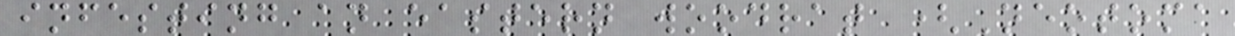infesting an eastern woodrat (Neotoma
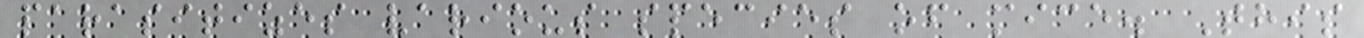parasitizes various species of mice. This
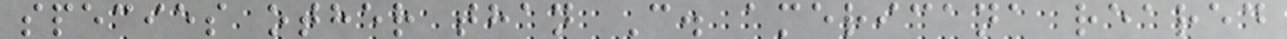species other than C. americana reared
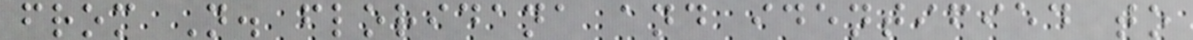from N. floridana and identified to
